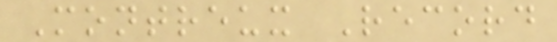Montreux Record
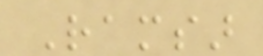Ramsar
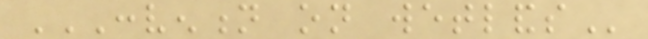CONVENTION ON WETLANDS
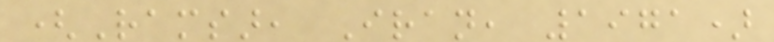(Ramsar, Iran, 1971)
